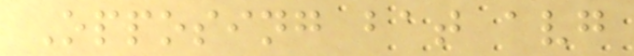Opposing bat avg
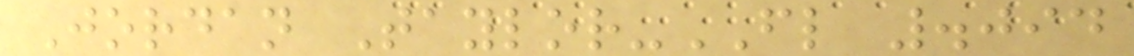Jordan Taylor-FL .094
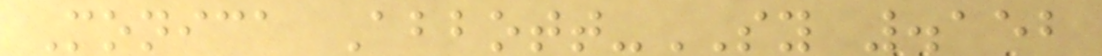Monica Abbott-SY .152
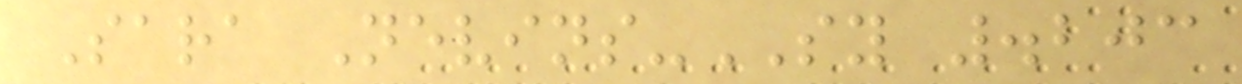Sara Nevins-SY .203
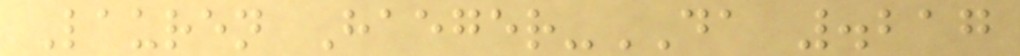Lauren Haeger-DA .217
